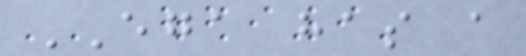EGA has a
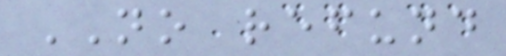NO refund
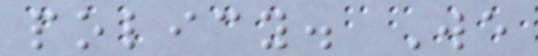policy. We
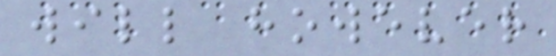will however
